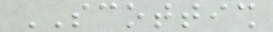SCOTTISH
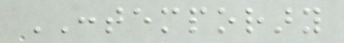CONTEMPORARY
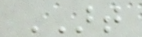ART
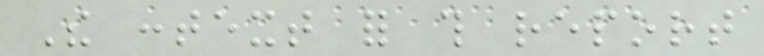The context for this report
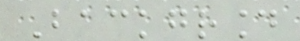Background
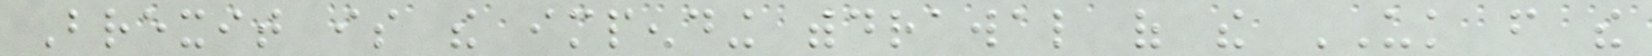Brexit is the impending withdrawal of the UK from the
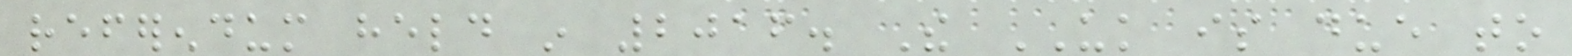referendum held in 2016. The UK is due to
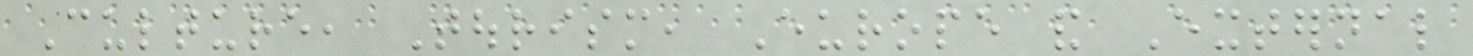Culture, Tourism, Europe and External
